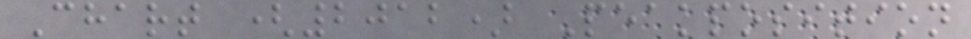Chart (2012) Peakposition
